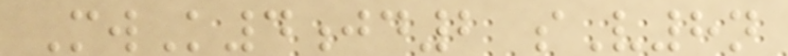MwK4jd2 sV8n
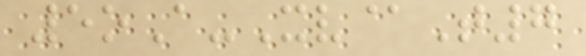5oA-Xv@T7
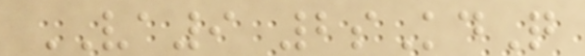VA9 2sKdQ
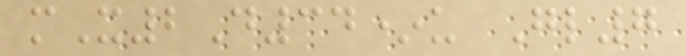mX2D34*u Gl7
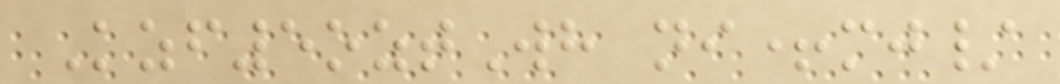Kzf5oztWh ni+mj/
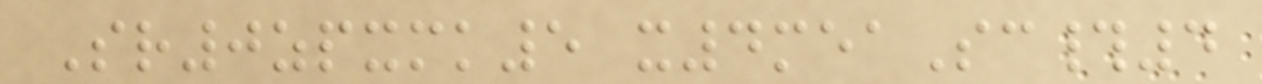Sr0zpxmk5 x4meaSc#4
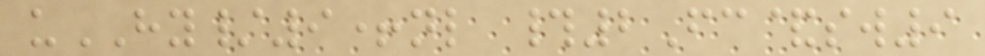uHY/9+nl #2Fc&sw9
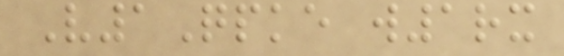V1Qpke w1rx
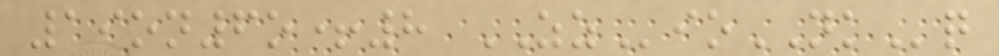19on6o+8 ZZioNKq
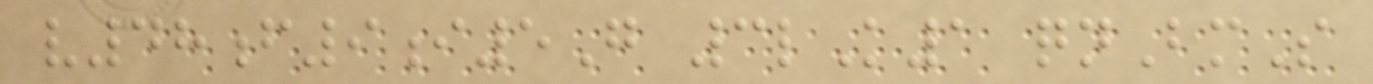v48f9i5G 3lK1 qnBmS
